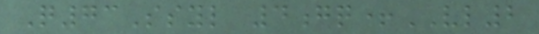Q73Ssyl 4gq+VL2
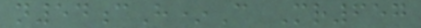n54cH*C Mr657
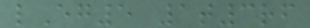lEg5 1t3rf
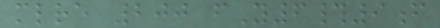mlre 200 fY6#9f
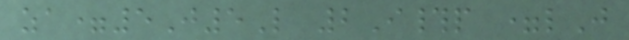za=5J5L 2I#p =lJ
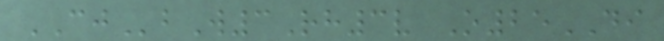CJbW3Rh3v O25DI
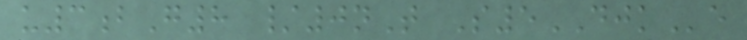u3bG8 /0nT S5DJKe
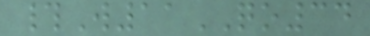#W11QO34
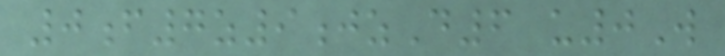0f7z9jzD6 u0W
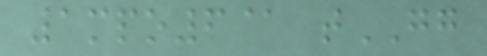1mpo6@ tGG
